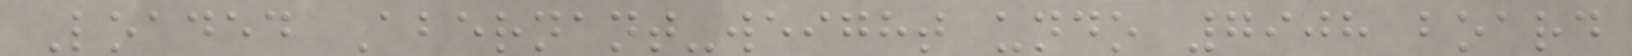Loaded Abernant-weight undo 7908 board
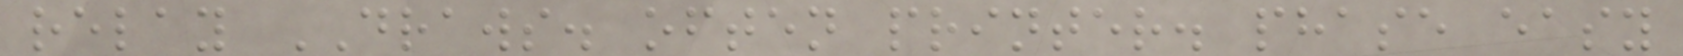relay DRAWS. often printer. phase easy
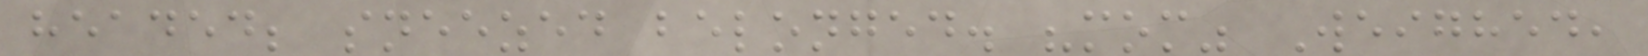headed; sneezed belonged. "mom" Weighed,
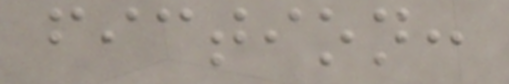fiction:
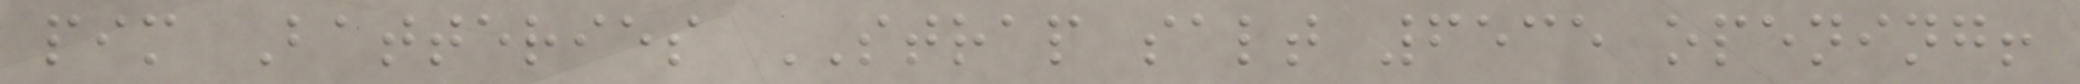pim Batteries STRAP salt 6535 opening!
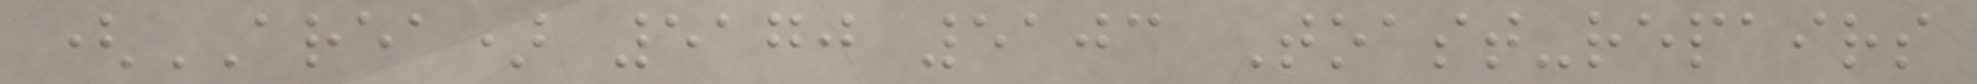(AREA) 5170 5103 Toast-repairs
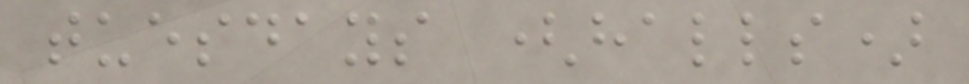tuesdays (halls)
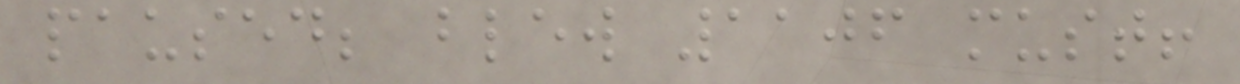paused; blew 1106 must!
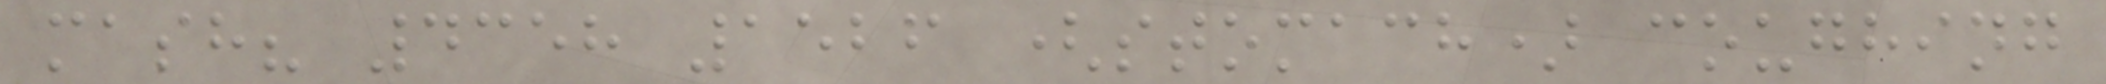mash? 4358 1526 (stomach) coughing
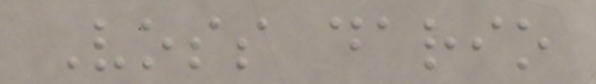Voss dario
